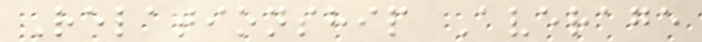Relationship Average
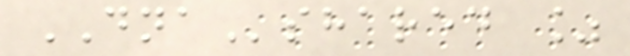DNAshared %
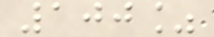100%
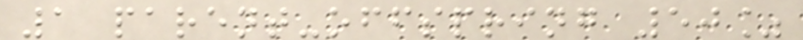1 parent-offspring 50%
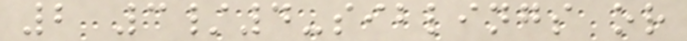2 3/4-siblings or
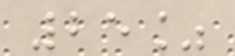25%
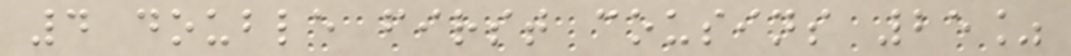4 double first cousins 25%
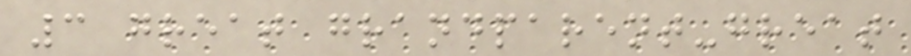3 great grandparent-great
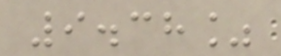9.38%
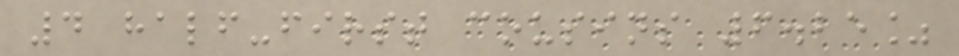4 half-first cousins 6.25%
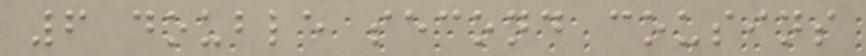6 double second cousins
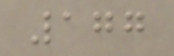177
